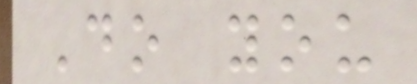Do you
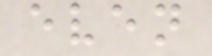even
